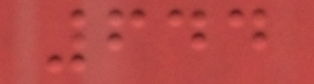644
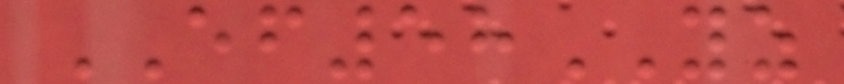EF58YZ
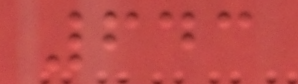643
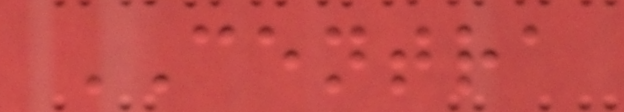CENTRA
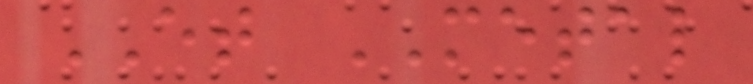ET METAL
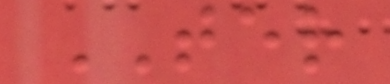TER
